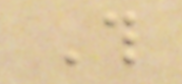This
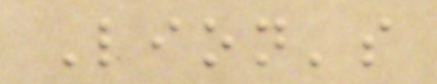Lion's
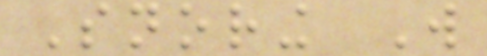Snoring Will
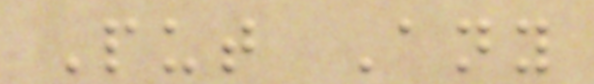Put Any
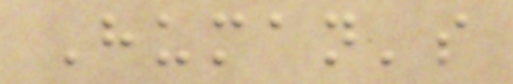Human's
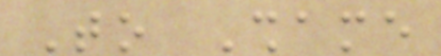To Shame
